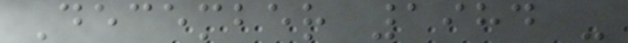December 1984 -
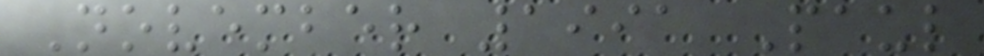November 1991 Paul
